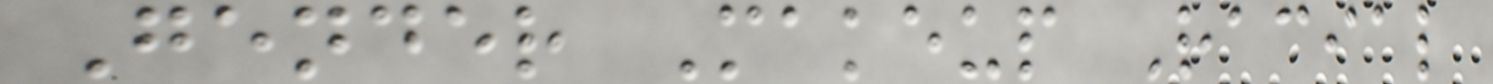Gender Makeup Racial
